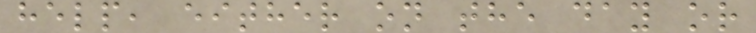help, either on the day or
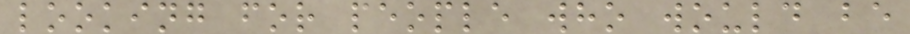looking for people who would be
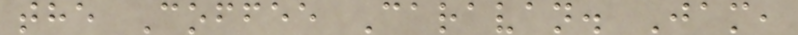the Coffee Caravan. Jam,
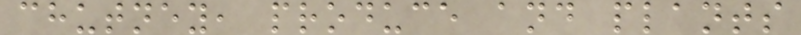chutney, produce and plants
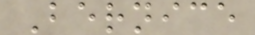Bernice
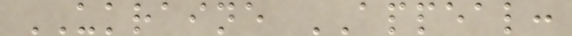UKRAINE APPEAL:
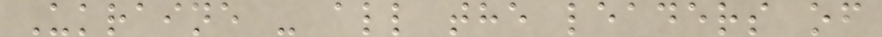Ukraine - all the leaders of
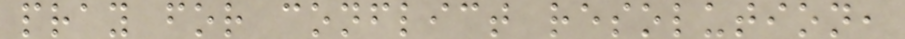pray for conflict resolution,
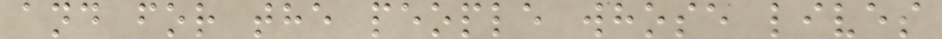and for the people whose lives
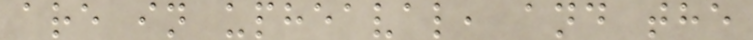are in upheaval, and the
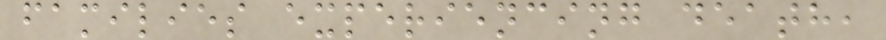families experiencing death,
